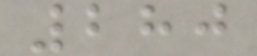280
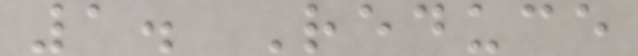1. Reduce
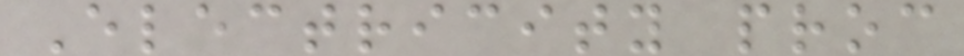Electricity proc
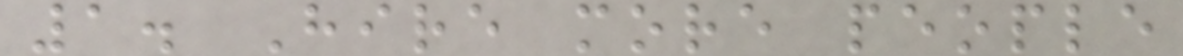1. Hire more people
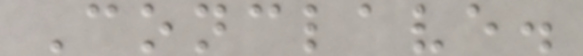Conclave.
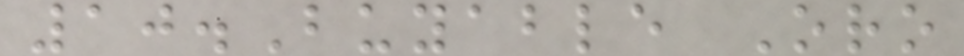10.Buyable Oro
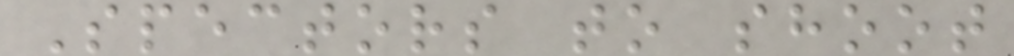Spectors to shoot
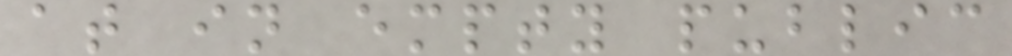at in empty public
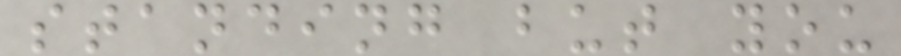standing but you
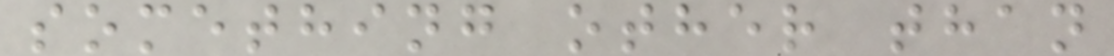something other than
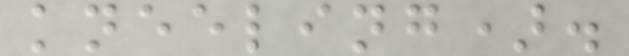kneeling).
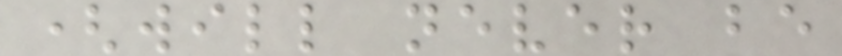(will never be
